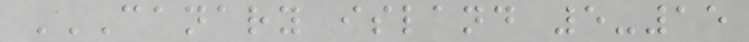CANARY ISLAND 5-15
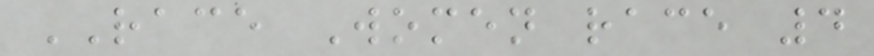RACE Women race 4
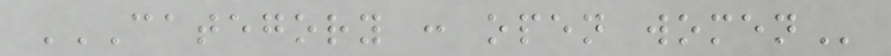CATEGORY : OPEN WOMEN
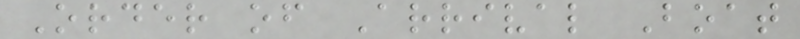Order of Arrival Boat
